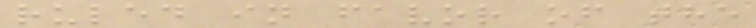ruled in favor of the
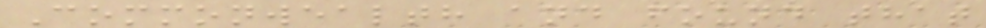Commonwealth and found that
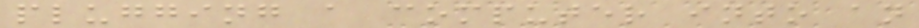plugging a computer into an
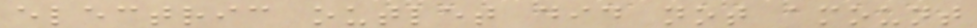electric outlet did not amount
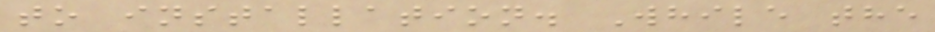to installation. While the
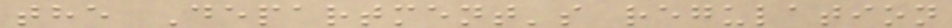the Department's regulation
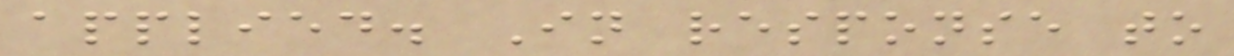applied. In response to
